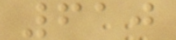610
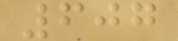607
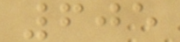605
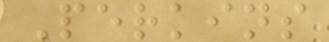Perkins
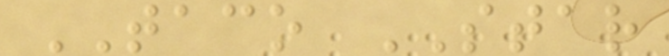TACO STAR
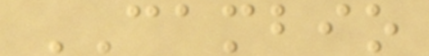CAMBIO
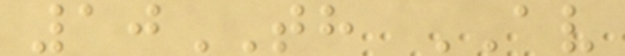10TH AV
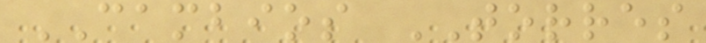CAMBIOS TORRES
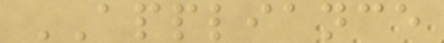APPLIANCE
